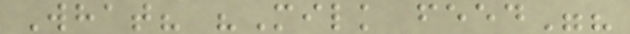What? "Milk feed"?
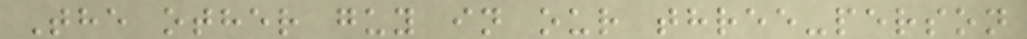The other guy in our three-person
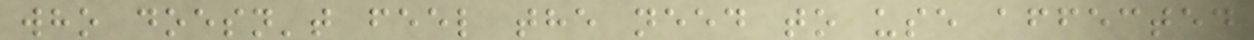who doesn't feel the need to use affected
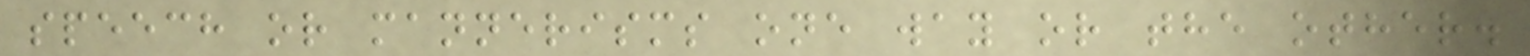speech or mannerisms one way or the other.
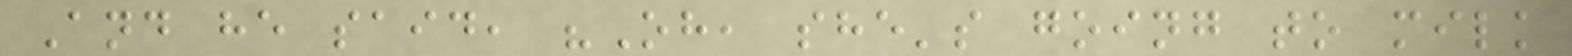And he said, "Oh, she's going to milk
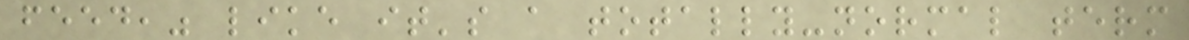feed," like it's a totally-normal term
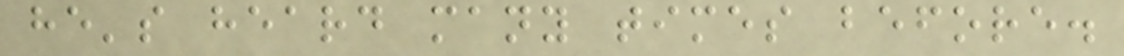he's heard many times before.
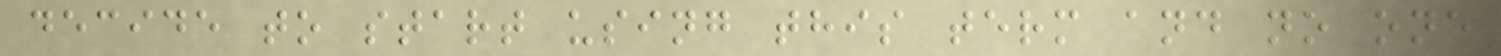decide to start using this term and no one
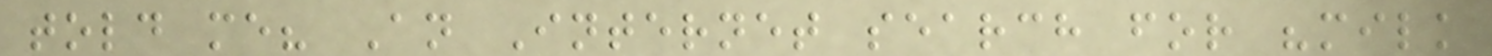told me? An Internet search for "milk
